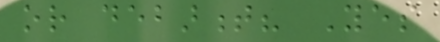or debarment? Yes
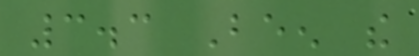3.3 Been the
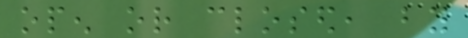open or closed, by
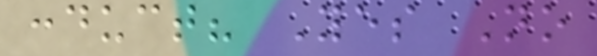conduct? Yes No
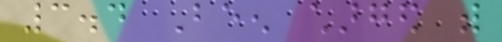3.4 Been charged with
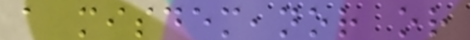a misdemeanor or
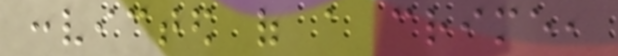convicted of a crime,
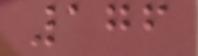176
